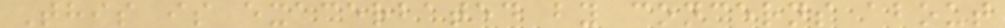This is exacerbated by concerns about
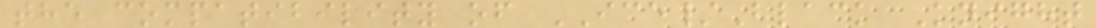the compatibility of ICE/Black Knight
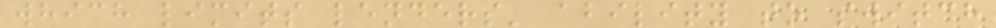which limits lenders' ability to switch
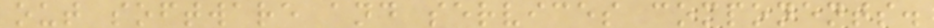out software and services components.
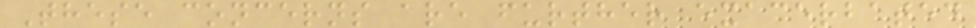These concerns are further exacerbated
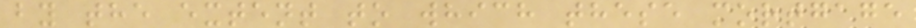by the extent to which these mortgage
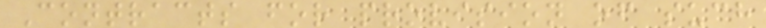Contracts for provision of such
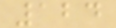124
